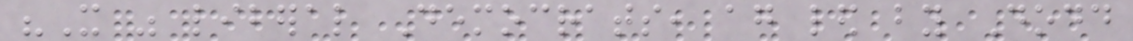"It was liberal Democrats, again led by Dodd
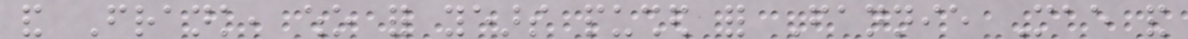and Frank, who for years pushed for Fannie Mae and
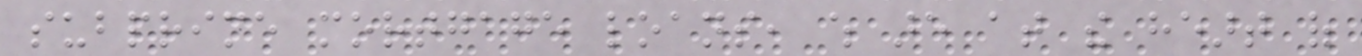subprime mortgage loans, which are at the heart of
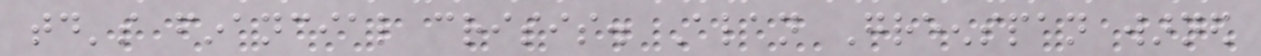today's financial crisis. Alan Greenspan warned
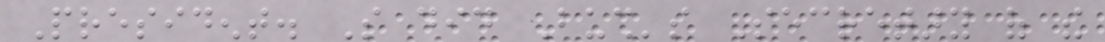President. So did Bush's Secretary of the
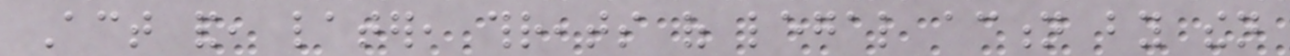Act and, later, threats of legal action by then
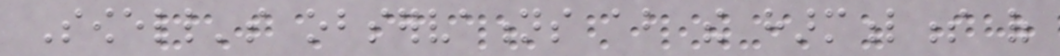Sowell's observations about the harmfulness of
